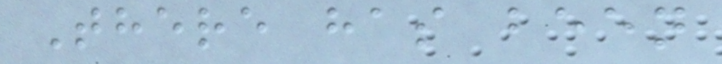There has been
